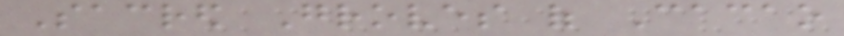Sacred Groves of Cacao
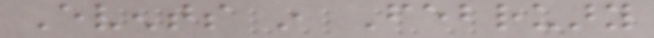Events in February
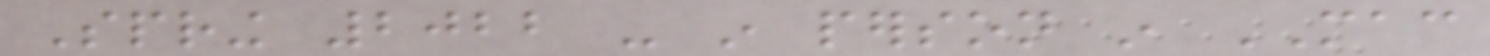Spring 2022 - in person in MAC
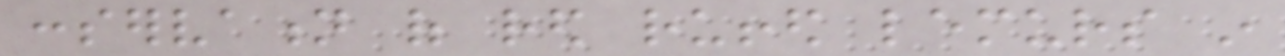conservation of red ruffed lemurs in
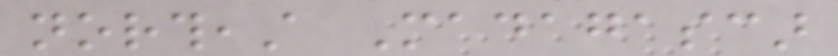northeast Madagascar
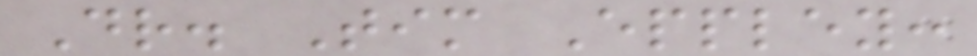Dr. Tim Eppley:
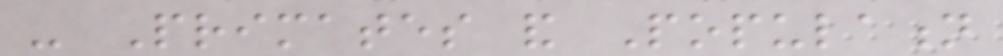- Primates and Population
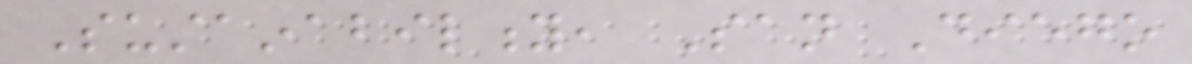Sustainability, San Diego
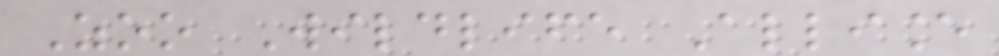Zoo Wildlife Alliance
